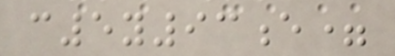c5y93e=
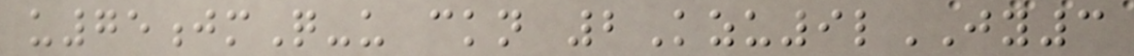u75jmQ-u ckn 2Kzu9lJY3
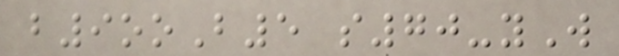b9ooB5 s70-yW
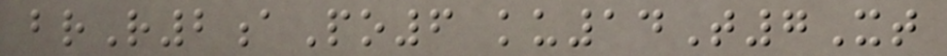brR2aPo6 ku14T7Xt
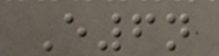E6n
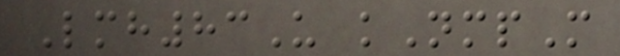Lmh83U kNmpM
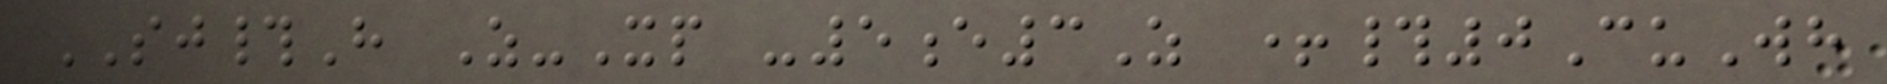SJ#H Z-Xp -5e3Z +#0CuWh
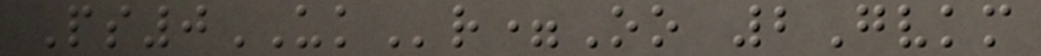Ps0UKr=Oo 2Gvkm
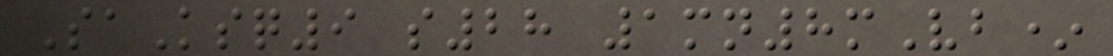SaKsq9 s28 1mn8mVb*
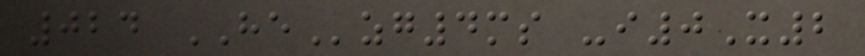024 HEzg4ms -i0X2
